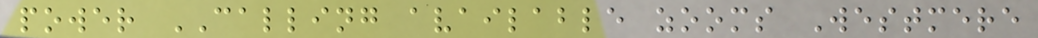power CALLING available zooms Westmere
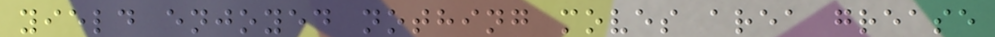yield enjoyed nothing moves area grease
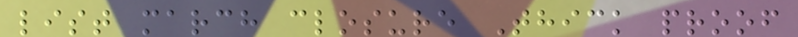list march closure Thick proof
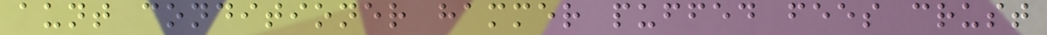aunt conditioner hammer puffed fees crust
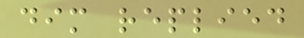dim replied
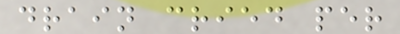drain cried per
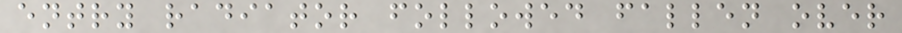entry radiator followed fallen over
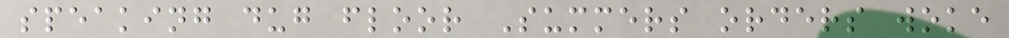speaking dug floor Summers orders woke
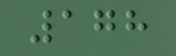178
